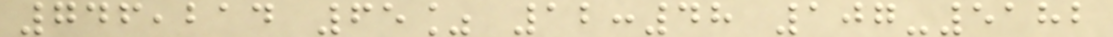746,214 65% 12:48 107-5182
